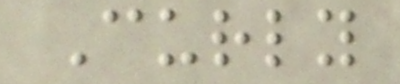Curly
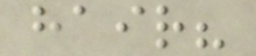hair?
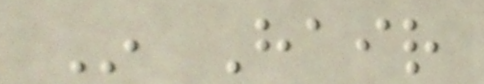In Hair
